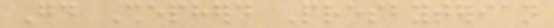Good Shepherd Presbyterian
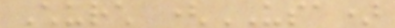Church (USA)
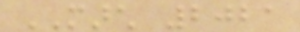MARCH 2021
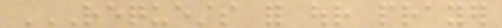REQUESTS FOR OUR PRAYER
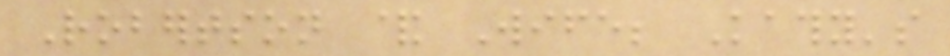Robertson & Wife; Kathy's
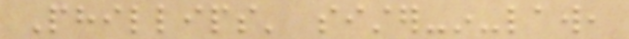Phillips' sister-in-law,
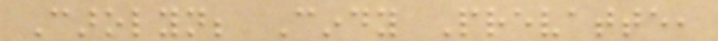Carolyn; Cindy Prevatte,
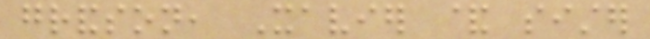grandson, Xavier & sister
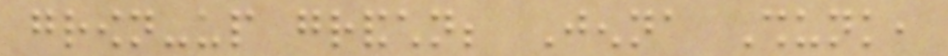grown-up grandchildren; Jenna Shunk,
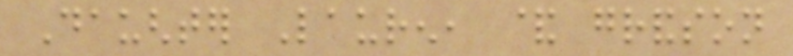Daughter Lauren, & grandson
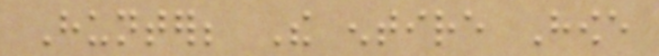Hunter; The entire Howe
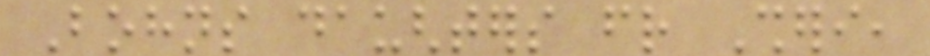Bohns daughters friend Sheri,
